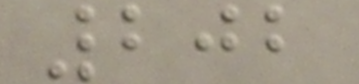202
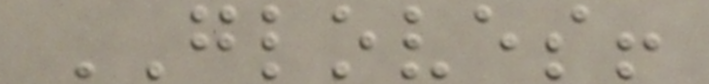GLOVES!
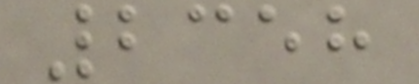2358
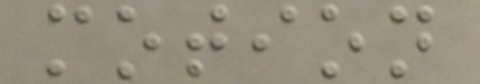motion
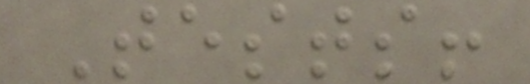Tests!
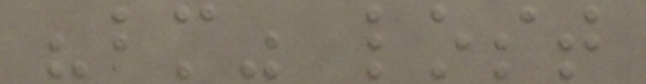"bm" lost
